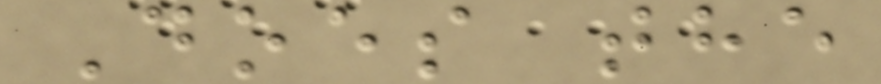Does the
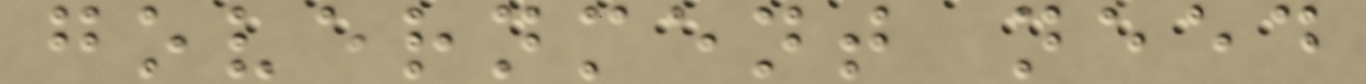government need
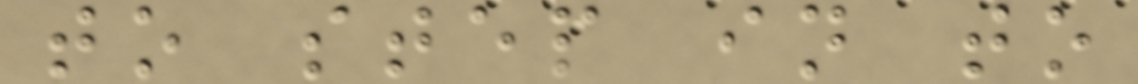to step in to
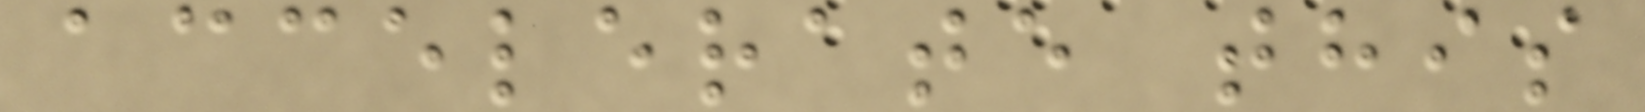accelerate this
